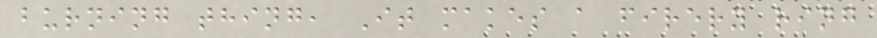burning thing, It makes a firery ring
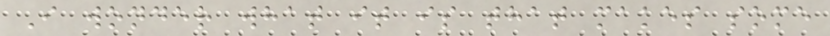I wonder what it is that makes some
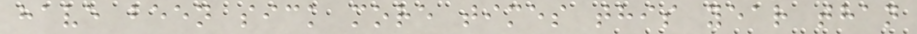have been sick more times this year than
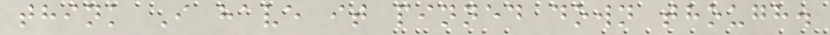think I have it pinned down though.
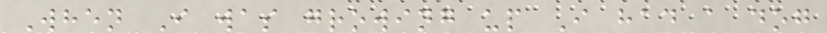When I was growing up I had a dog
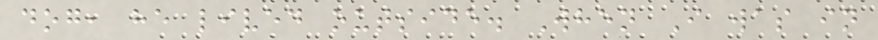dog, he lived outside. When I was in
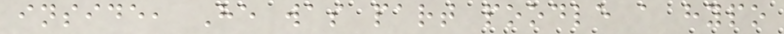inside, He was part poodle a hypo
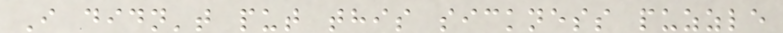I didn't put this sickness puzzle
